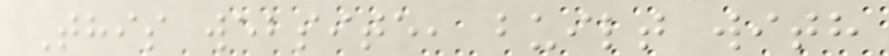This website, built with
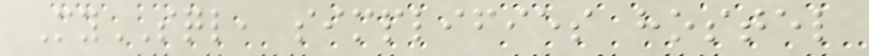MySQL, simplifies hostel
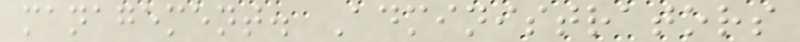management. Administrators
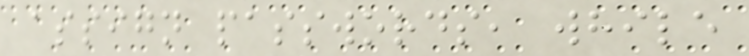assign passwords, while
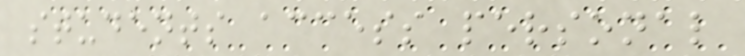students access personal
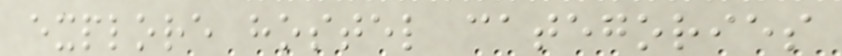explore hostel categories
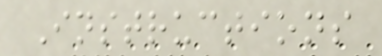Instructions
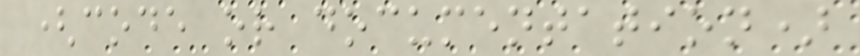(code or documentation)
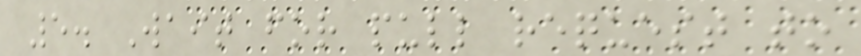5. Wait for pull request to
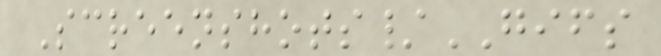Screenshots/GIFS
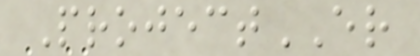ProjectER
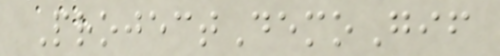ProjectDemoGif
